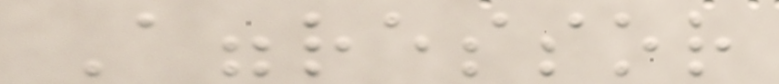Aggressor
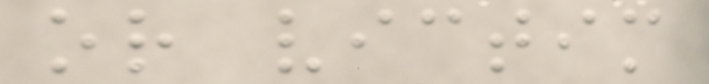or victim
